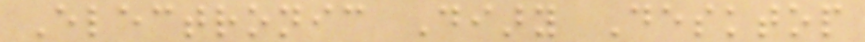Electronic Diary Desktop
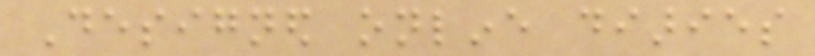Designed online diaries
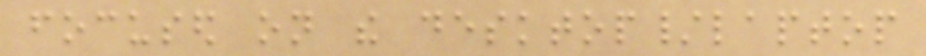focused on the desktop/laptop
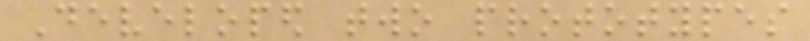Developed two prototypes
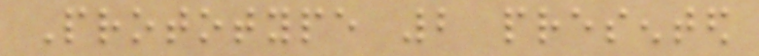Prototype 2 presented
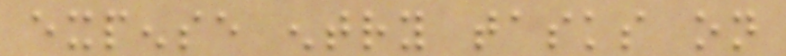expense entry tasks on
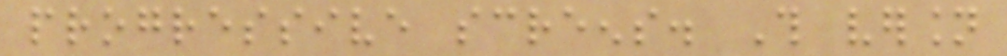progressive screens. This version
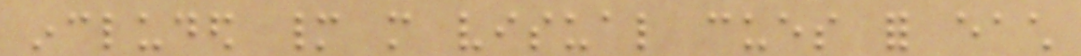included many more visual cues for each
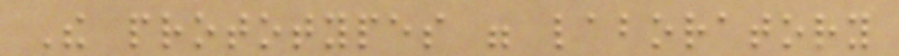The prototypes were laboratory
